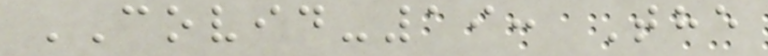COVID-19: The
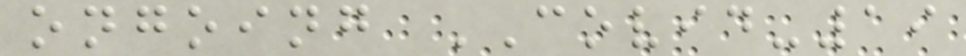ongoing COVID-19
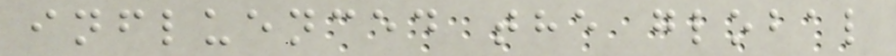influenced the global
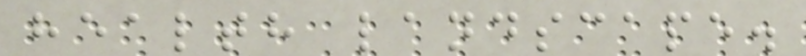health landscape.
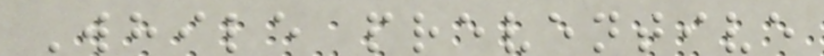While preventive
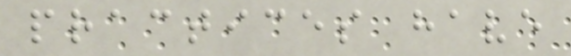practices have
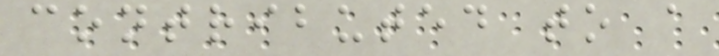contributed to a
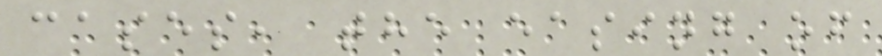cases, the easing of
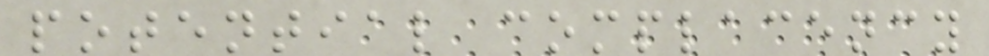potential complacency
